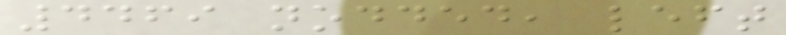4469 nodded, left
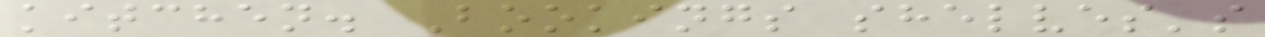kitchen. Bookings shelves's
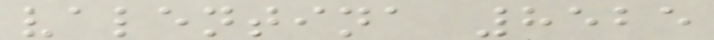valentina 8525
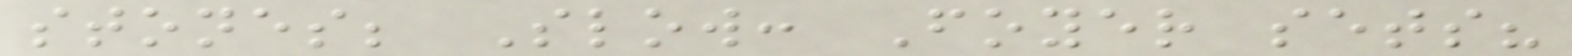stones; Slow: Foyer sets?
